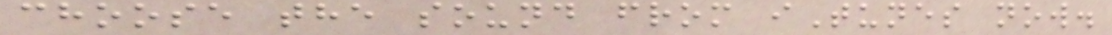choose the sound from iTunes now.
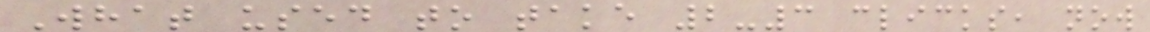What used to take 2-3 clicks, now
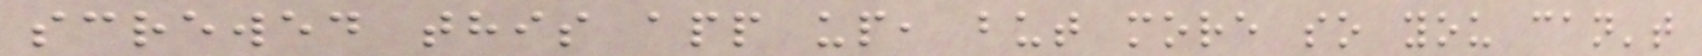screwed this app up, but more so you can't
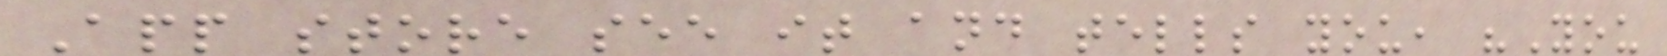App store see it and tells you, "You
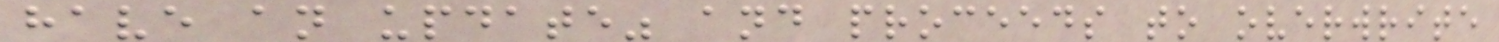have an update" and proceeds to overwrite
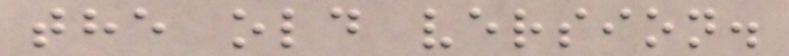the old version.
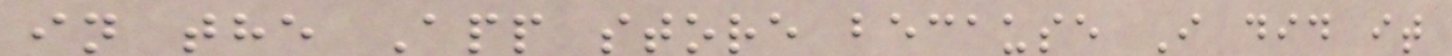in the App store because I did it
